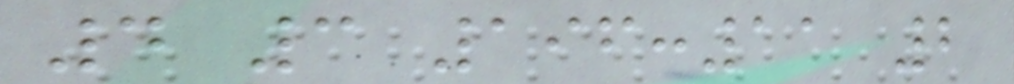4 3 196:11 2
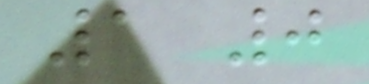1 0
